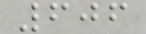606
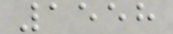1558
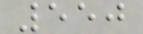550
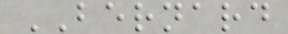BERNARD
